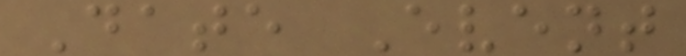Date Event
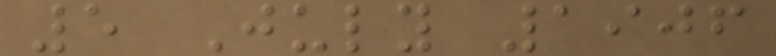5 July 1906
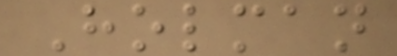Holman
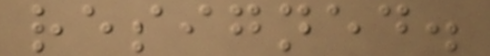resigned.
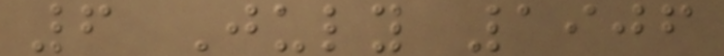6 July 1906
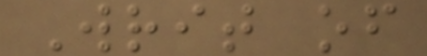Writ of
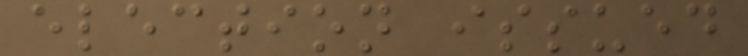election issued
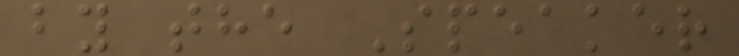by the Speaker
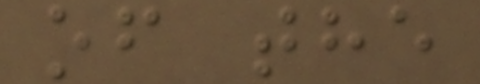of the
